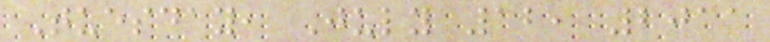Tuesday, July 12, 2011
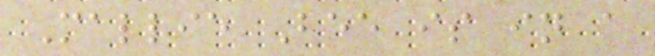Mallie Bee is in a
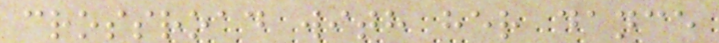crossroad with her dance
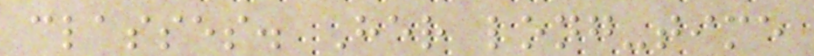classes. Her long-time
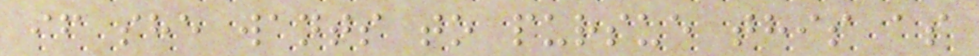if she wants to pursue this as
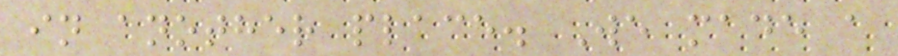in another place. We made a
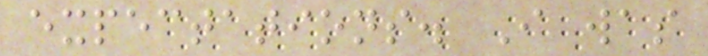expectations. I was
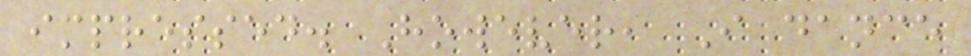impressed. However, I dance
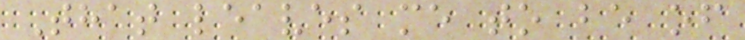That leaves me to be of
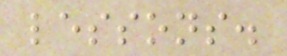lessons.
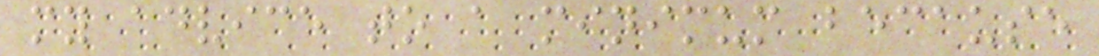my advice to a minimum because
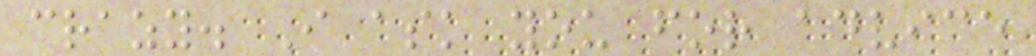crazy. I ask you for advice
